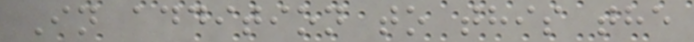In addition to this the
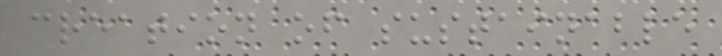creation of sustainable
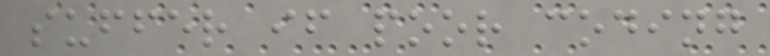suffer if poor coding
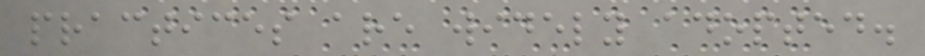practices are widely adopted.
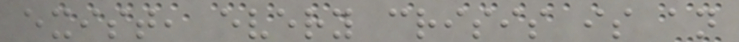exist, every crisis is an
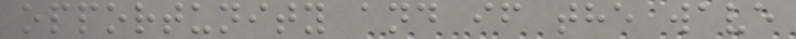opportunity and if the wave
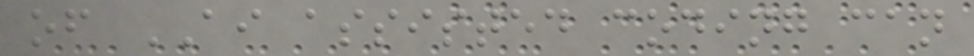of AI assisted coding can
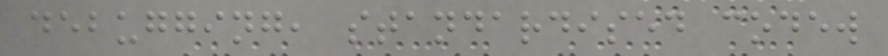debugging, standardised codew
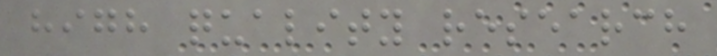high quality research
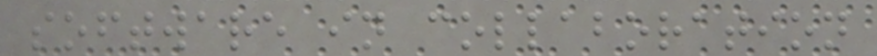software in collaboration
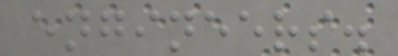engineers.
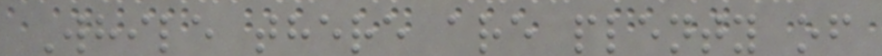While there are plenty of
